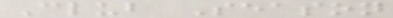Club Season
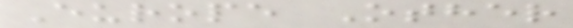Europe Other
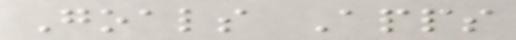Goals Apps
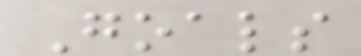Goals
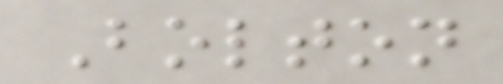Bolton
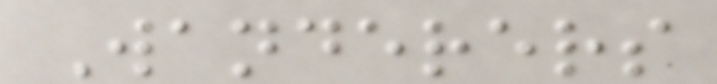Wanderers
